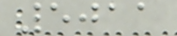5011
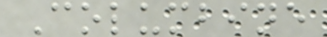Columbine
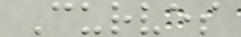Curves
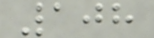108
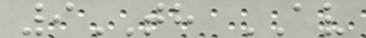9TH AV
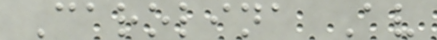Carolina Av
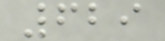629
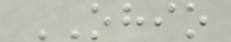OHIO
